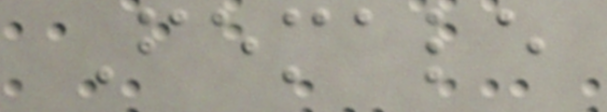Female
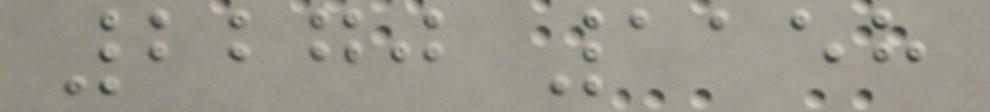2270 1158
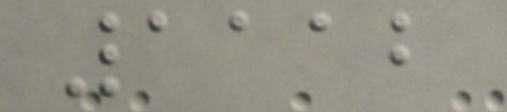1112
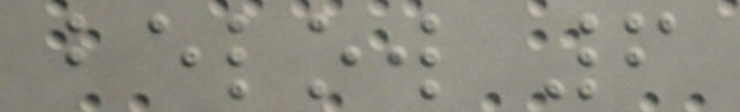below 6
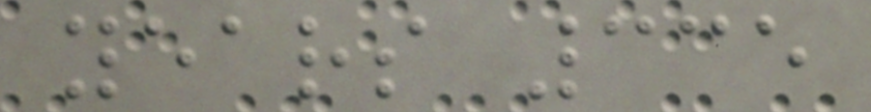years 335
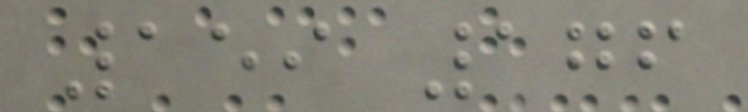159 176
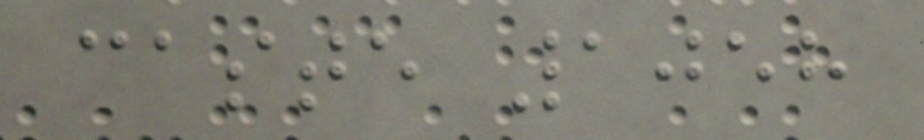caste 1058
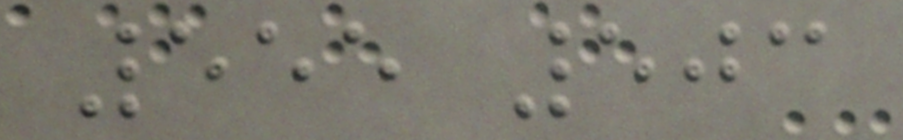555 503
